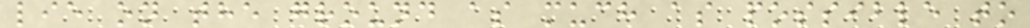lie on the ground as much as possible to
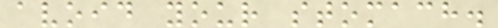avoid your stomach.
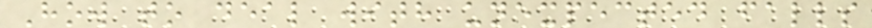How to deal with unexpected falls
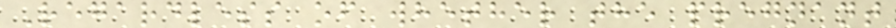Regardless of whether the pregnant
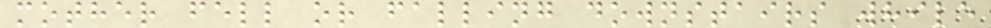mother fell or falling downstairs while
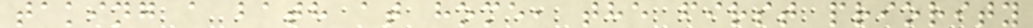taking a bath at home, the first priority
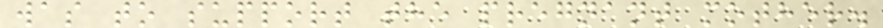was to support the pregnant mother.
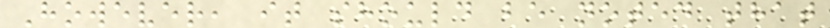However, it should be noted that
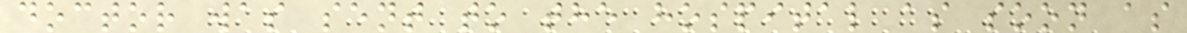doctor was sent to the hospital as soon as
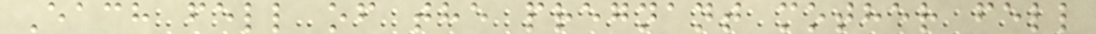Each fell of the pregnant mother fell
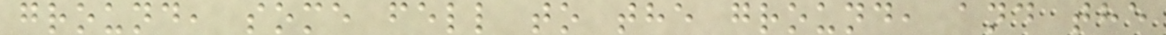ground, some fell to the ground, and the
